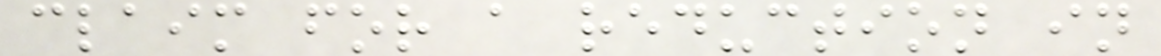claim for a reduction in
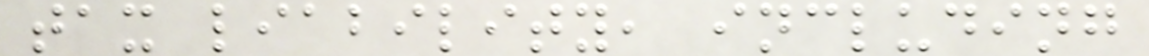tax liability, including
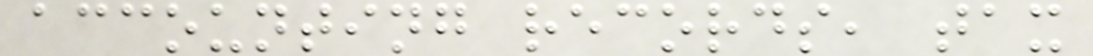accounting records, tax
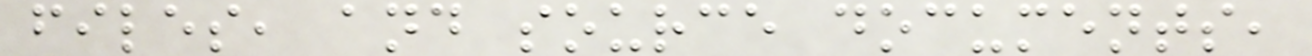files, and source documents,
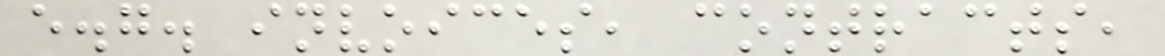e.g. invoices, contracts,
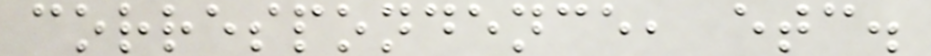correspondence, etc.
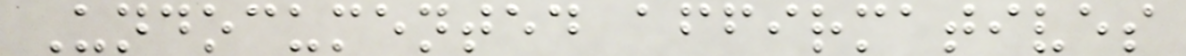Undocumented affirmatives
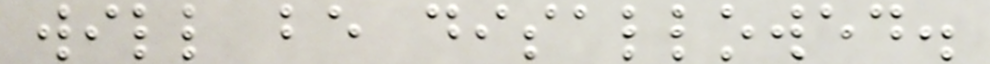will be disallowed.
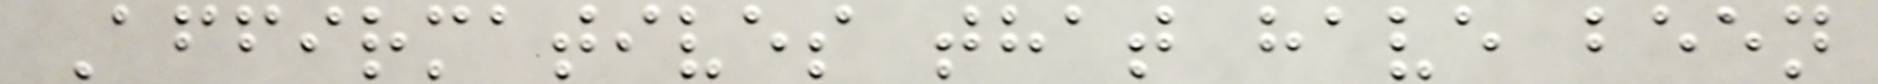Affirmatives that have been
